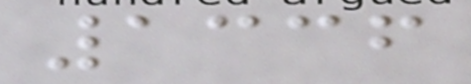1336
